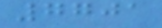7701
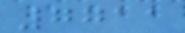7711
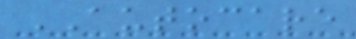AUTOCARE
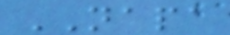NAPA
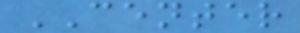CENTER
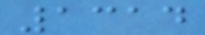1314
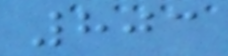803
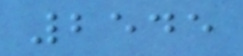2545
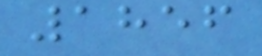1856
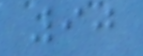90
